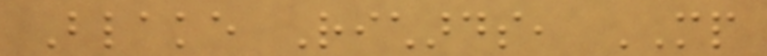Blake Richards, MP
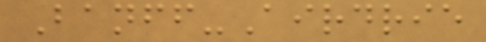Banff-Airdrie
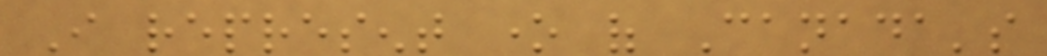I represent one of Canada's
